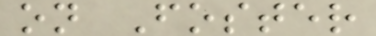on Foster
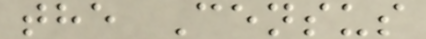the Census
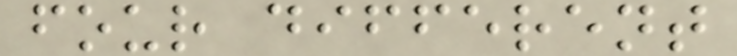four different
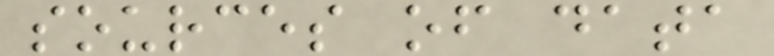sources of data
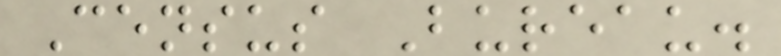Census Bureau.
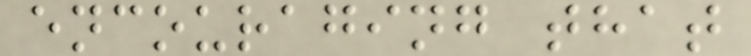encouraging that
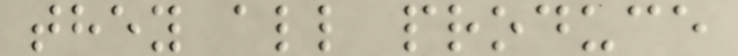they all produce
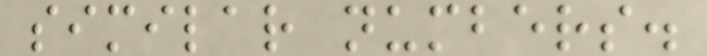similar numbers.
